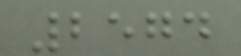2574
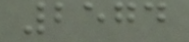2574
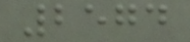2574
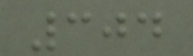304
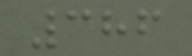386
